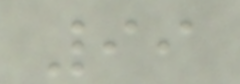99
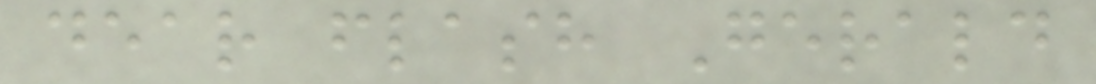dear flash Gerald
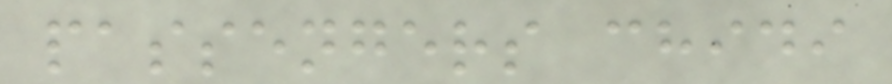passengers chidi
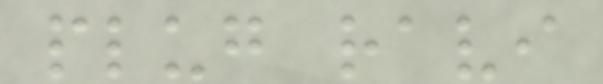plug ravi
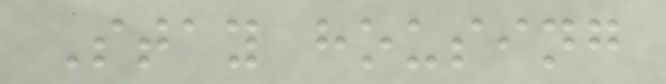Stay housing
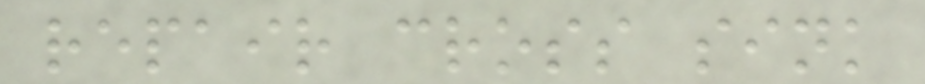repair cross sink
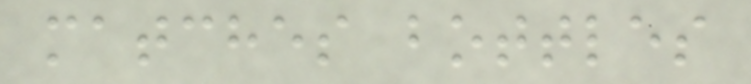matches bottles
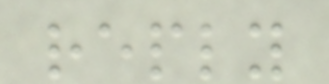reply
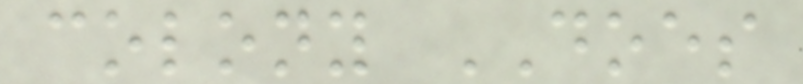colony DOES
